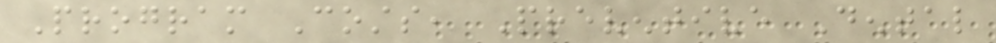Program Costs, Preventive Dental
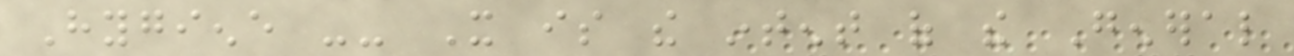Hygiene -- It is the intent of the General
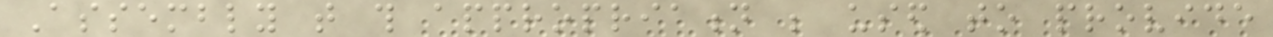Assembly that this appropriation be used to provide
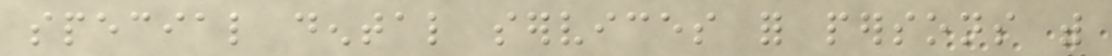special dental services for persons with
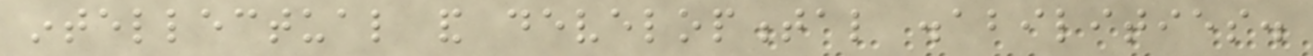intellectual and developmental disabilities.
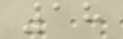18
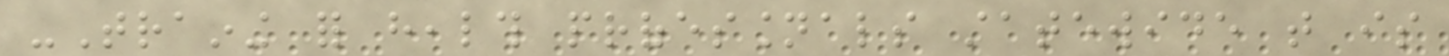-Training for health professionals statewide that is
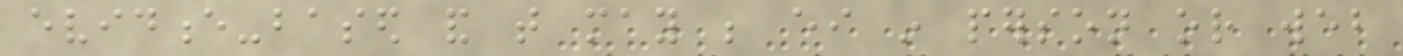evidence-based and that may be either in person or web
